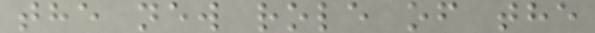the new role of the
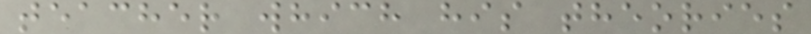teacher which his theories
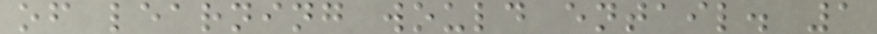of learning would entail. 1
